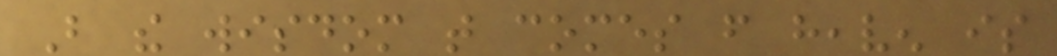But the wisdom that comes from heaven is
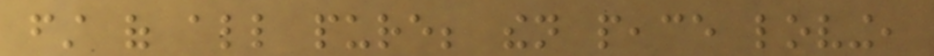first of all pure; then peace loving,
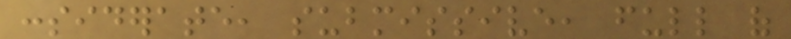considerate, submissive, full of
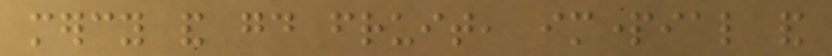mercy and good fruit, impartial and
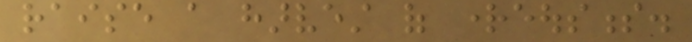raise a harvest of righteousness.
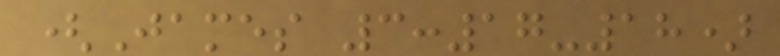(James 3:17-18)
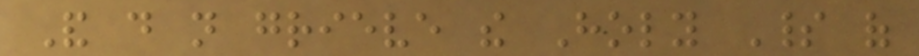And do not grieve the Holy Spirit of
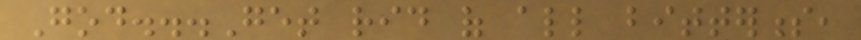God...Get rid of all bitterness,
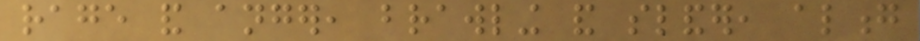rage and anger, brawling and slander, along
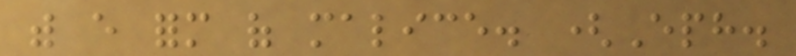with every form of malice. (Eph.
